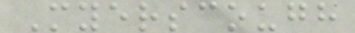Myerscough
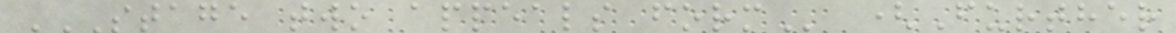STAGE TWO APPEALS FORM (Further
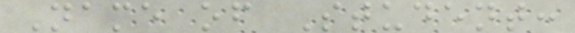Name of Student:
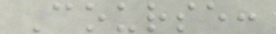Course:
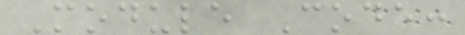Module Code:
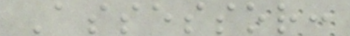Assessor:
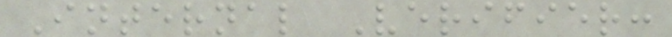Internal Verifier:
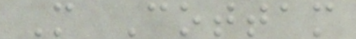M Cottam
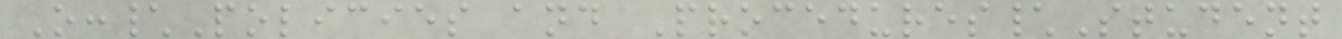O:\Policies and Procedures\Student
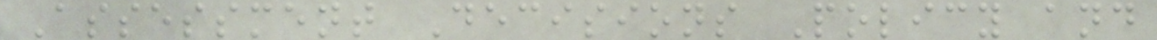Assessment Decisions Policy and
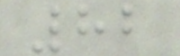82
